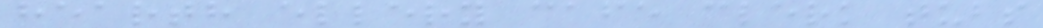hearth ellery cafe clerk tubs
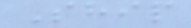Ship
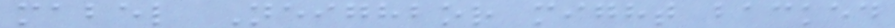mabel Neighbor might backed
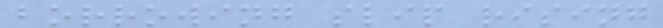borrowing slip rising
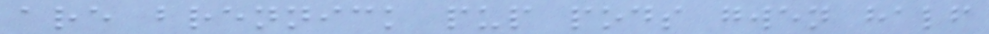are brennick pup pods gwen half
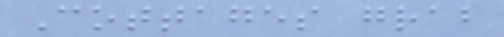Cottages grab
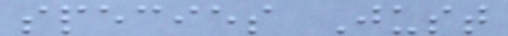species Just
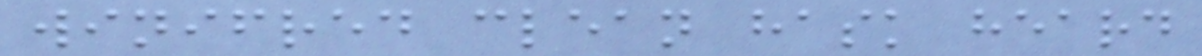winifred clean hask heard
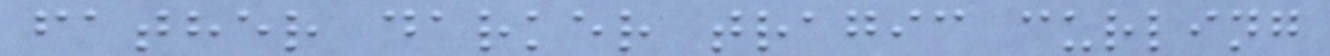father darker tragic curling
